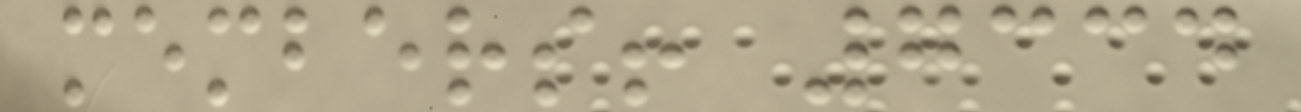members! 7334
